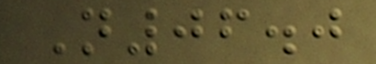N06.0
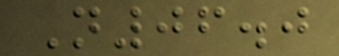N06.0
